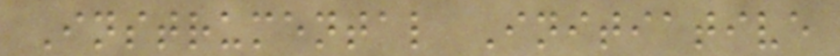Instrumental Initiative
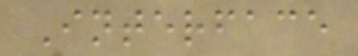Interface
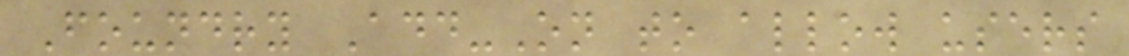Foundry Add-On to allow users
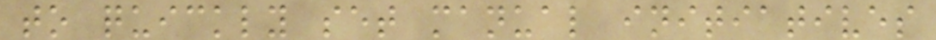to quickly set manual initiatives
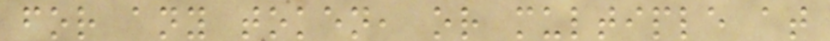for any token, or multiple at
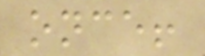once!
